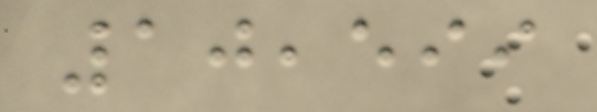10,599
